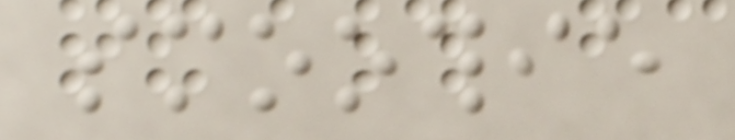smoothie
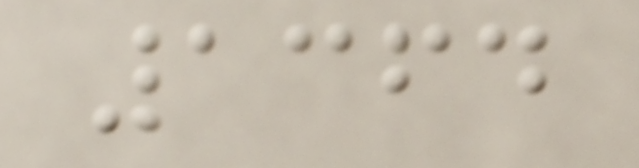1364
